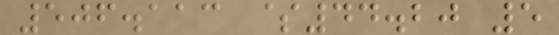506.113 $44.20 5
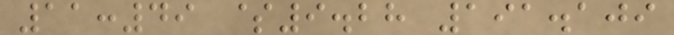11:49 $9.28 191.109
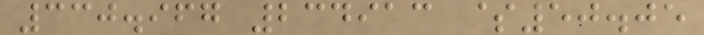330.967 234913 $50.05
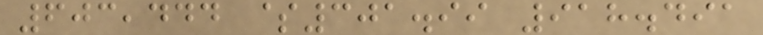603,444 $301.99 918.491
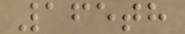165th
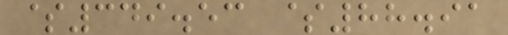$349.53 $88.91
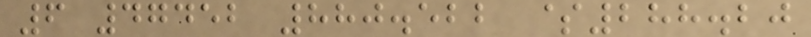6 47452 880.522 $288.20
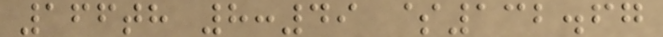166th 8:49 $132.67
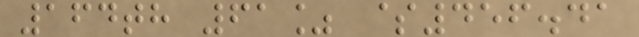164th 61% $456.41
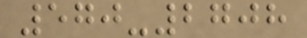570-2708
